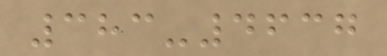383-4637
